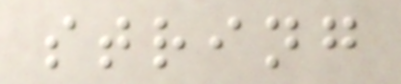string
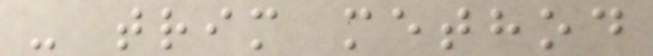- trim method
